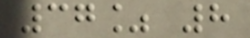37% 8
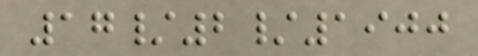17/2/1900
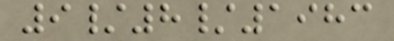9/8/1983
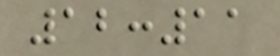12:11
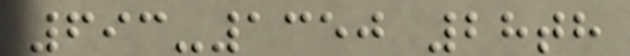693-1350 28th
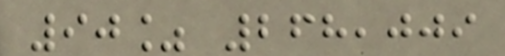90% 268,009
